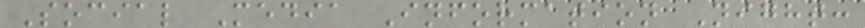Social Media Information Night:
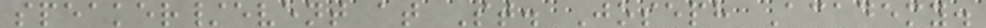speaker/event at St. Joseph Academy.
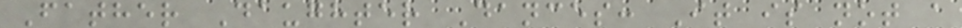Father Daughter Dances: It is not a
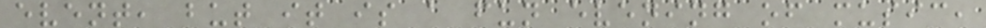event, but it is a fun evening of music,
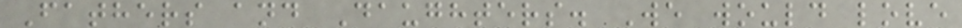Fathers and Daughters. We would love
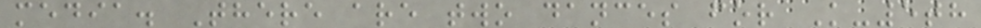media. There are two dances for K-5th
